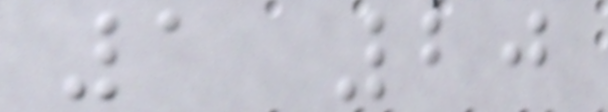1 20
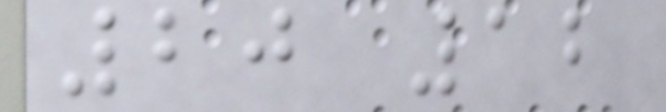20 12
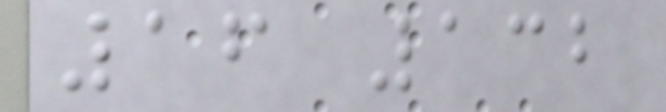16 132
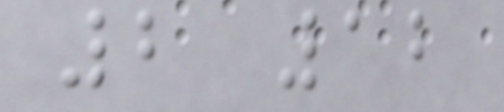2 12
